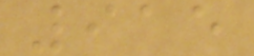915
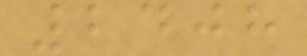2408
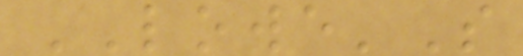LOWE'S
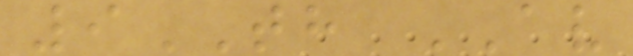9TH AV
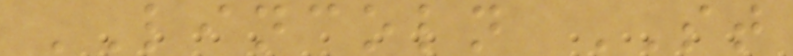LINCOLN ST
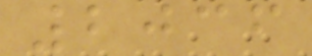2036
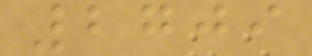2709
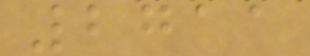2711
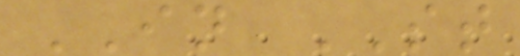IN ST
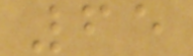65
